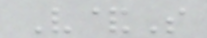V&S
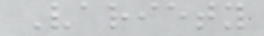Variety
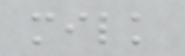milk
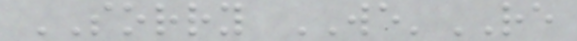SORRY WE'RE
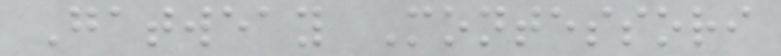Gatweay Montessori
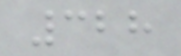328
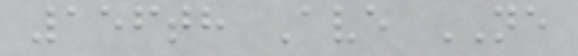156th Ave NE
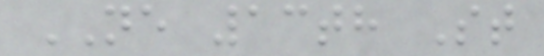NE 13th St
